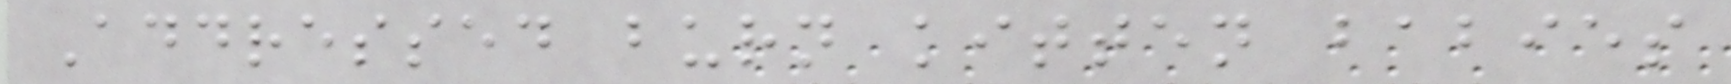Addressed burn kitten babies
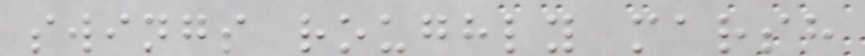swings roughly marsh
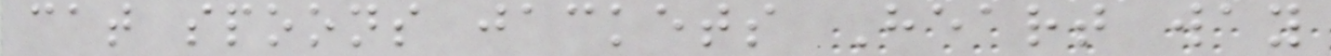cat spoons jackets Heart way
